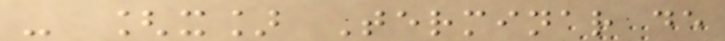- [x] Terminar de
